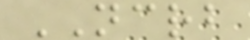NCRB
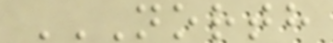NORTH
